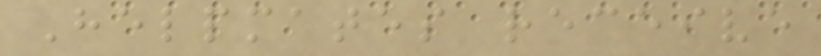Helpmates receive
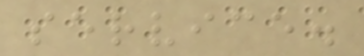service.
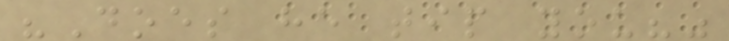"Does he tip you?"
